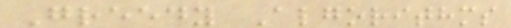Greedy Algorithms
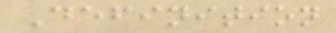Definition
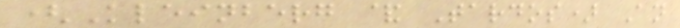(Kleinberg & Tardos) An
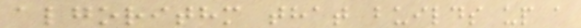algorithm that builds up a
